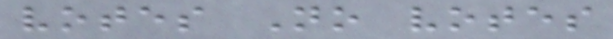votes No votes
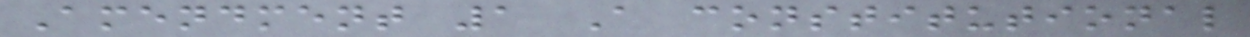Amendment 1 A constitutional
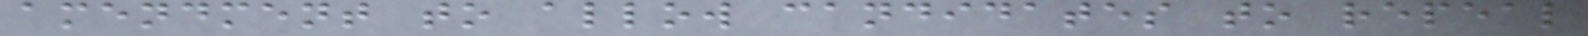amendment to allow candidates to repeal
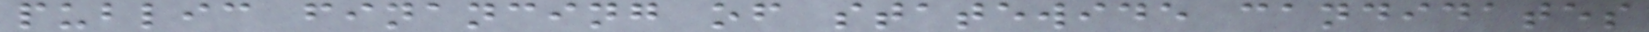public financing of statewide candidates
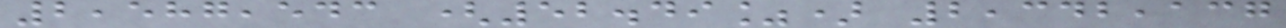2,587,543 (52.49%) 2,342,137
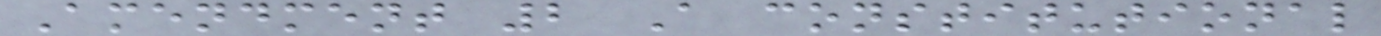Amendment 2 A constitutional
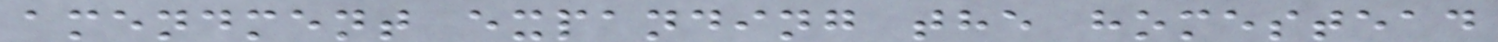amendment expanding the homestead
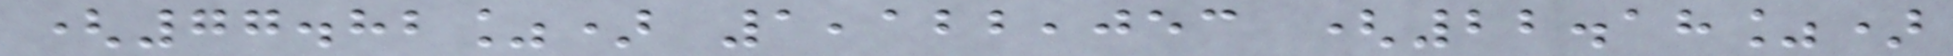(77.82%) 1,122,053 (22.18%)
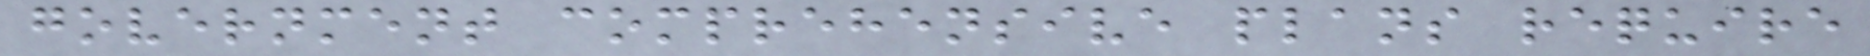government comprehensive plans require
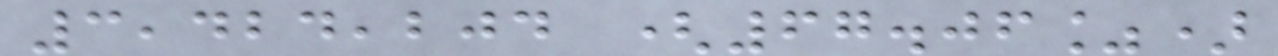3,424,204 (67.06%)
